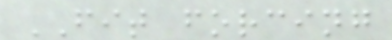FIT forcing
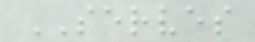SERVES
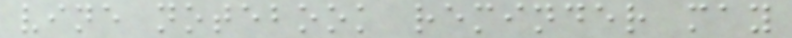vine notebook reminder may
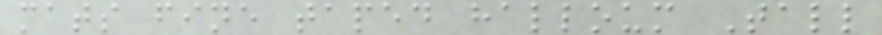mats fine taped halloum Tall
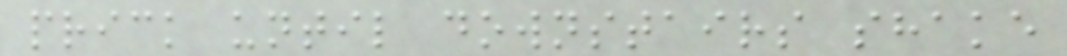prick until downstairs shake
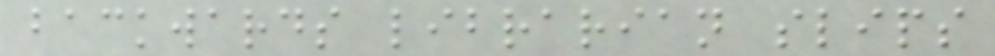backwards librarian slips
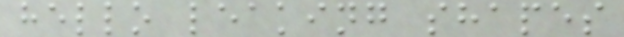hello leaking shapes
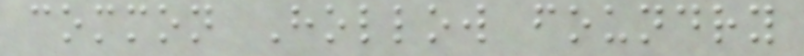common Hollow foundry
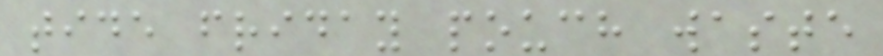tide friday pouch waste
